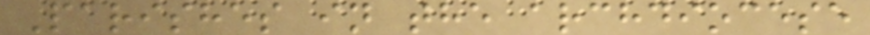Parishes in the archdiocese
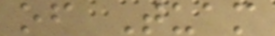of Tuam
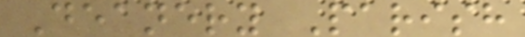Deanery Parish
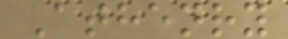Athenry
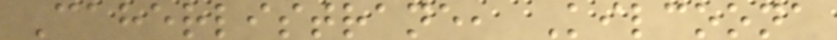Caherlistrane, Kilcoona
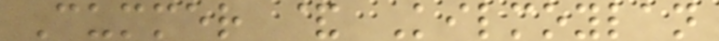Cummer & Kilmoylan
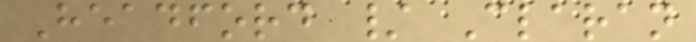Headford / Claran
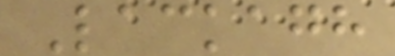Lackagh
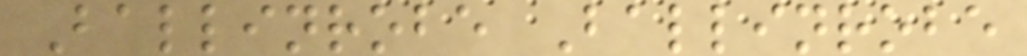Ballinrobe Ballinrobe
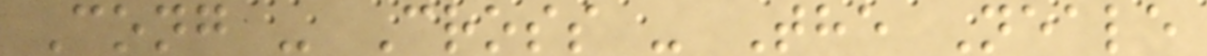Cong - Cross - The Neale
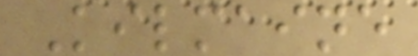Kilmaine
